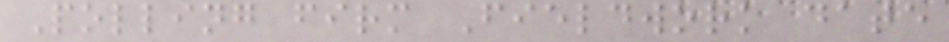Polling firm Fieldwork date
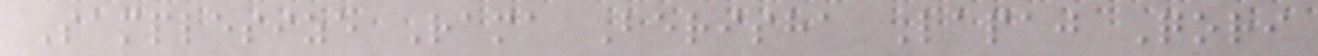Samplesize Rama Berisha Lapaj Qori
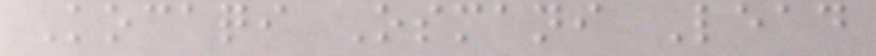Kocaqi Osmani Lead
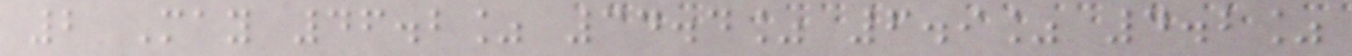2 May 46.2% 34.4% 6.9% 4.2%
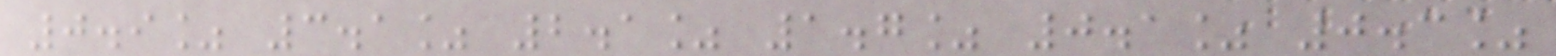0.9% 3.1% 2.1% 1.7% 0.1% 0.3%
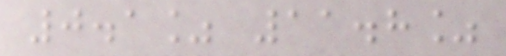0.1% 11.8%
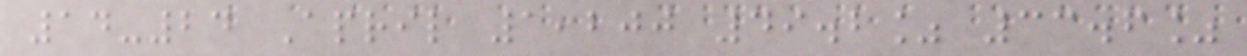14-24 April 1,200 49.2% 33.6%
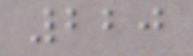220
